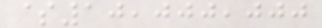$10,000,000
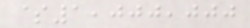$1,000,000
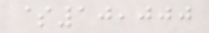$10,000
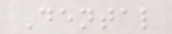Dental
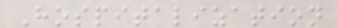Hospitalization
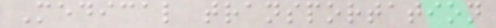Medical transportation
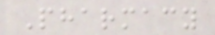Pharmacy
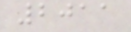2011
